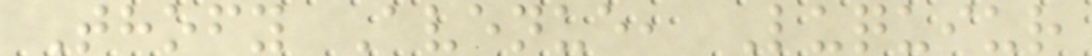Thofy Avenue, Luquiur
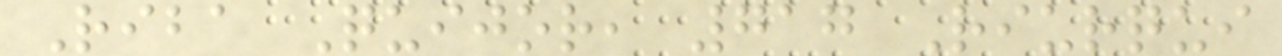Riba Quijor, 717 Riurqui
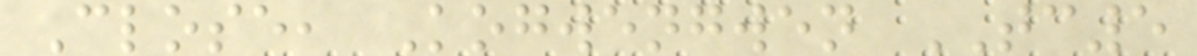Close, Kogwengwen TC5
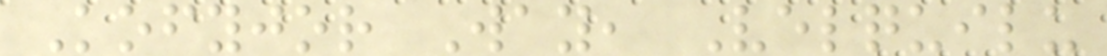Kofyjor Way, Velquilu
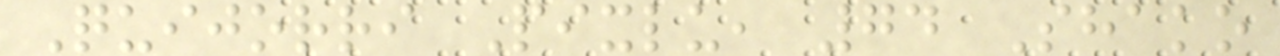Quijorri Pixlu, 74 Shako
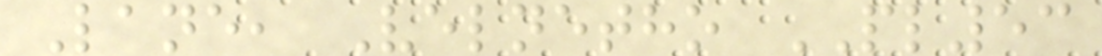Lane, Velnetho PL53
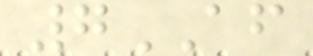7AF
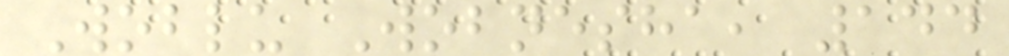Woblu Wobnesha, 144
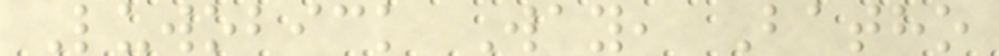Luwobick Way, Batho
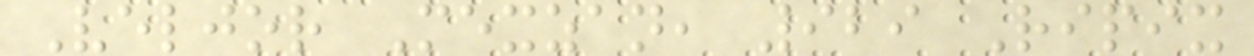Veljor Mexzan, 929 Ripix
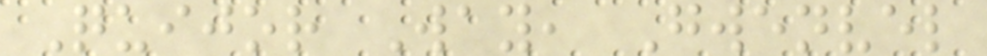Quijor Way, Gwenvel
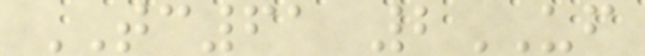TC61 2UF
